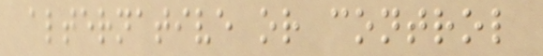alternative or control
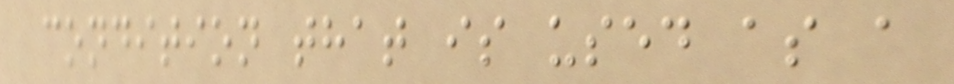condition that is used as a
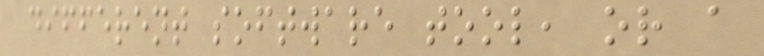different software tool, or a
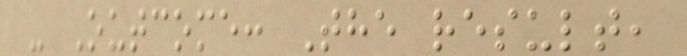- Outcome: The result,
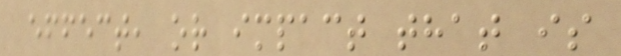effect, or impact that is
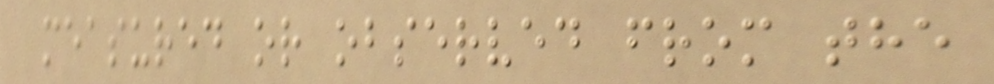measured or observed from the
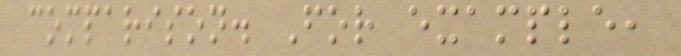comparison. For example,
